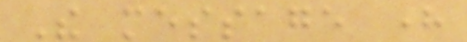The message here
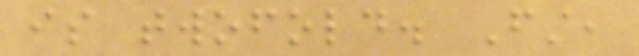is twofold. First,
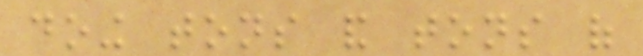doing tons and tons of
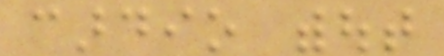cardio without
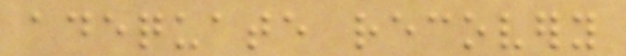adequate recovery
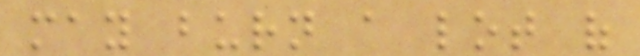may burn a lot of
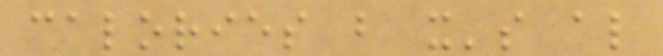calories but it's also
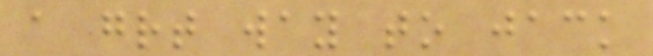a great way to jack
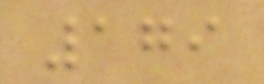179
